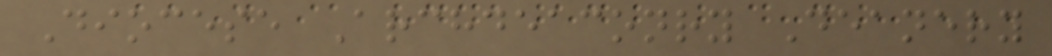Diocese Archdeaconry Deanery
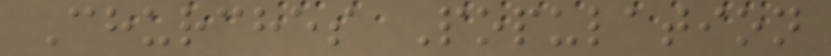Churches Population
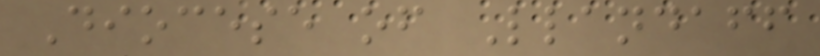Diocese of Llandaff
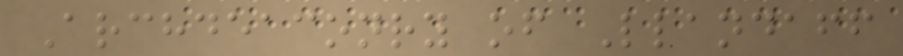Archdeaconry of Llandaff
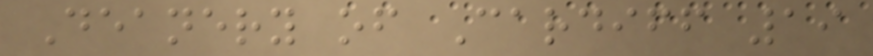Deanery of Cardiff 19
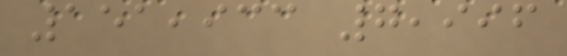151,933 7,996
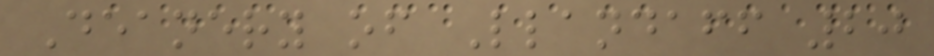Deanery of Llandaff 20
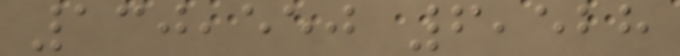130,550 6,528
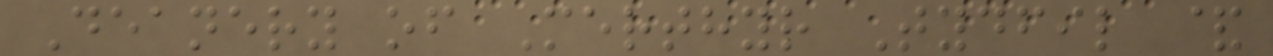Deanery of Merthyr Tydfil &
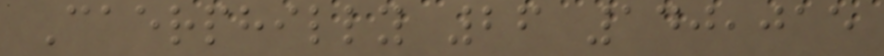Caerphilly 26 140,015
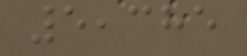5,385
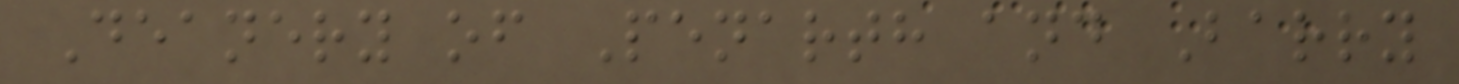Deanery of Penarth and Barry
